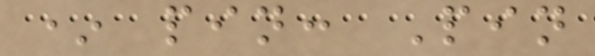* pin: Pin
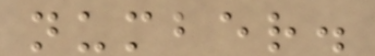number.
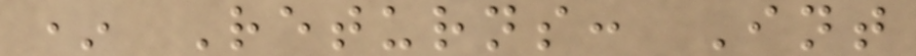* Returns: Int
